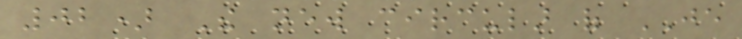02) The new circular of JE
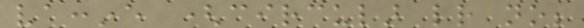vaccine (circular letter no;
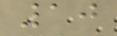10
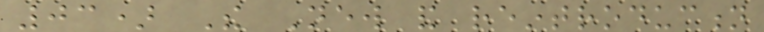03) The New and reintroduction
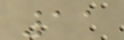11
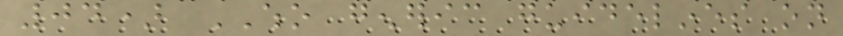04) WHO generic guidelines on
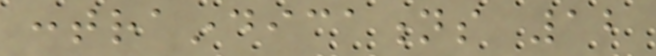contraindications 12
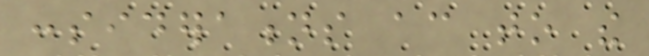considerations according to the
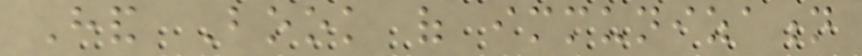Hand Book of immunization
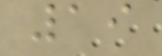19
